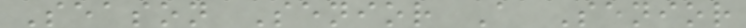Season Senior A Senior
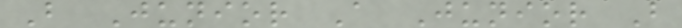B Junior A Junior B
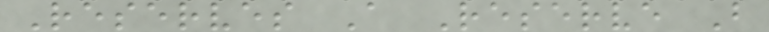Reserves A Reserve B
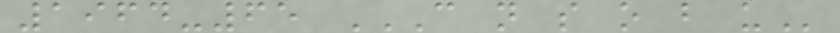1964-65 C N S O B U
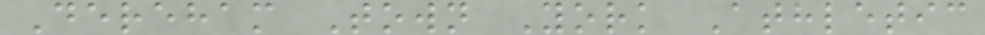Dereham Town York Athletic
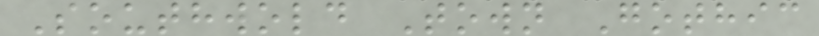Southwold Town Gothic
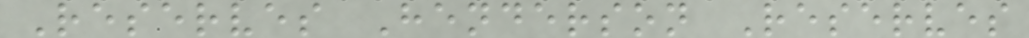Reserves Henderson Reserves
